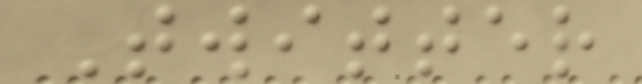Twitter
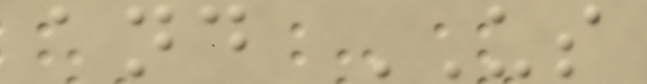and US
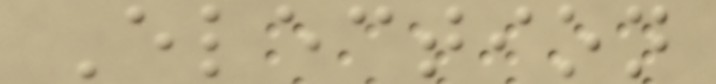Election
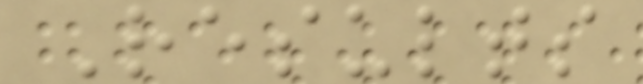Results
